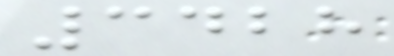3428
